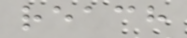reach
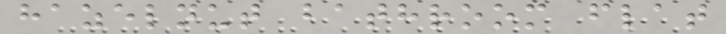hazelnut bathroom flat
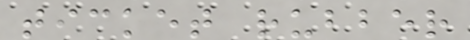ticket rubber
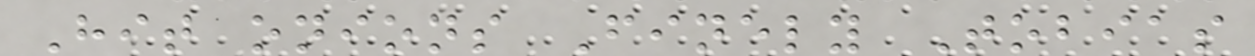Hit onions Finely Tobias
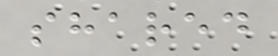shared
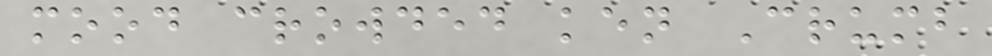mood crowded ken Crumb
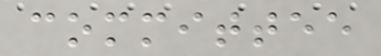committee
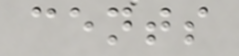cents
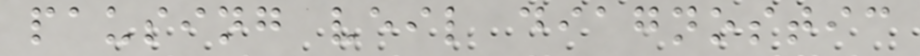pausing veil diagnostic
